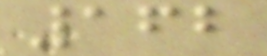162
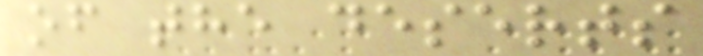of the deserts
